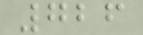726
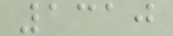1310
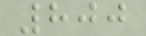800
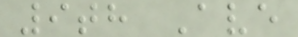9th Ave
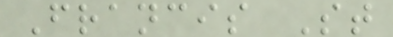Francis St
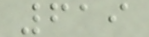619
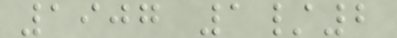1907 1/2
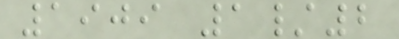1909 1/2
